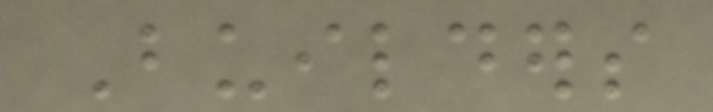Builders
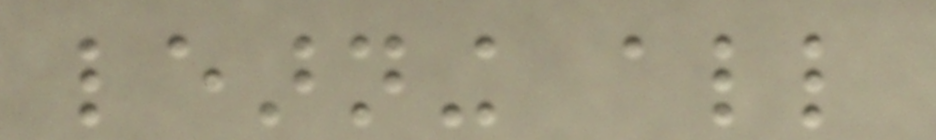learning all
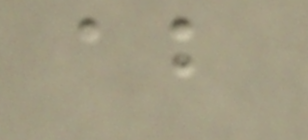about
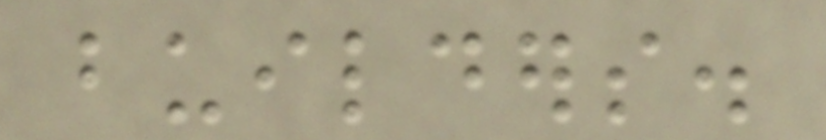builders.
